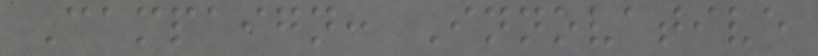Campaign: Innovative
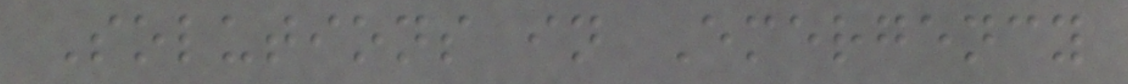Solutions in Emergency
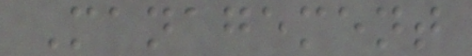Management
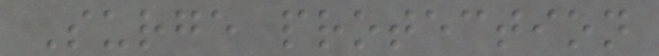Surge protection
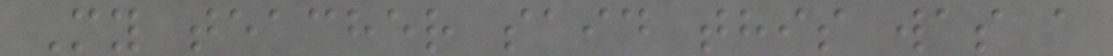My teacher said this was a
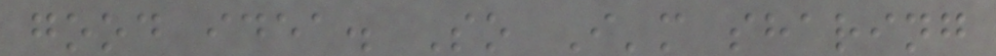good idea. So I'm sharing
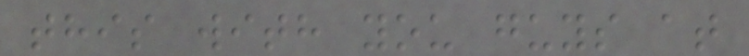this with you guys at
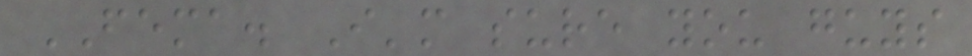FEMA. I'm sure you guys
